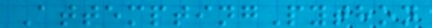AttemptingPython
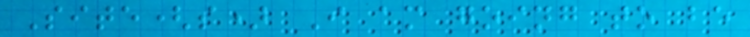Site(s) I am going to be
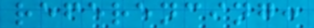referencing:
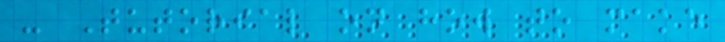- Tutorial on how to make
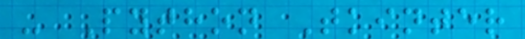- Python Tkinter
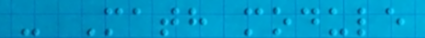- Math module
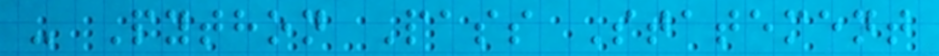- Python Pass Statement
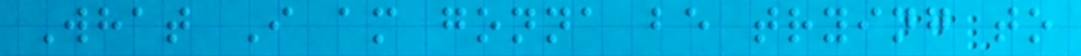What I am gonna be trying to
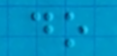do
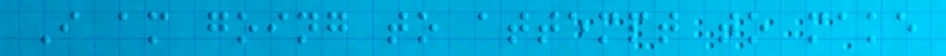I am going to attempt to make
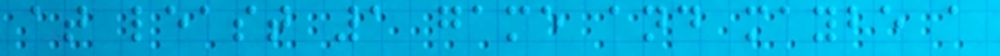at least 1 game and maybe a
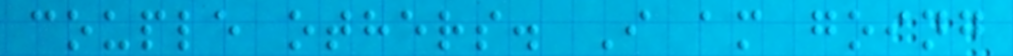couple others. I am going
